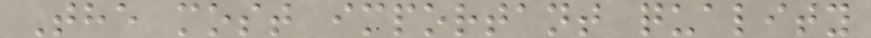The most important quality
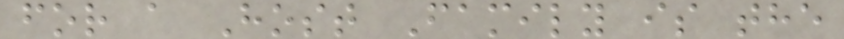for a Host Family is the
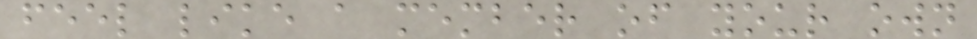feel like a member of your own
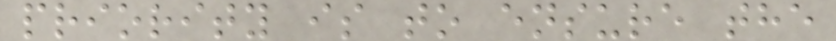priority is to ensure the
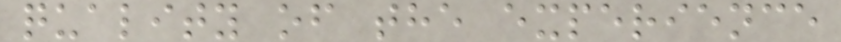quality of the experience
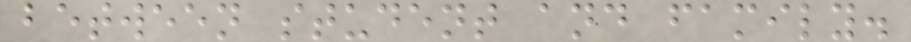between student and family.
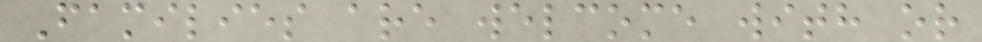Families are welcome with or
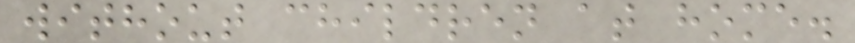without children at home.
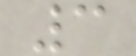3
